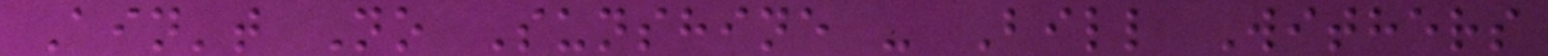Ain't No Sunshine - Bill Withers
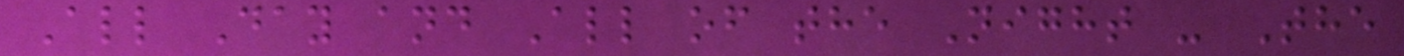All Day and All of the Night - The
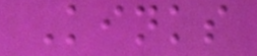Kinks
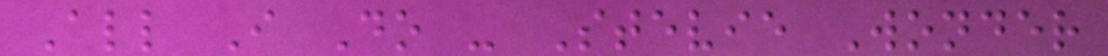All I Do - Stevie Wonder
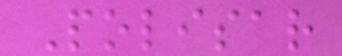Polisar
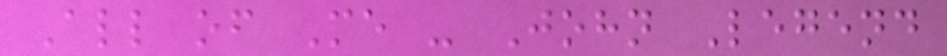All of Me - John Legend
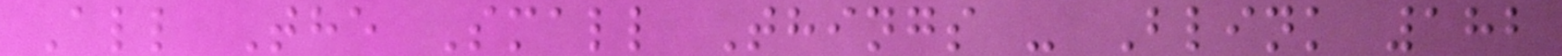All The Small Things - Blink 182
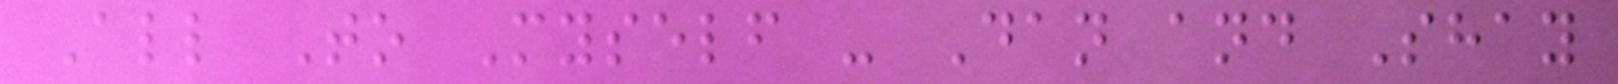All To Myself - Dan and Shay
